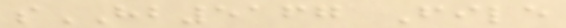sHB5167 File
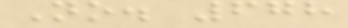No. 678
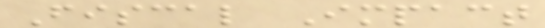Fiscal Impact
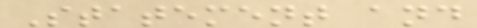Statement and
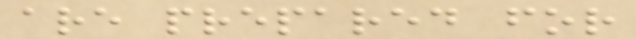are prepared for
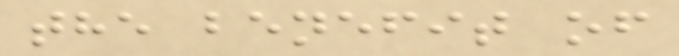the benefit of
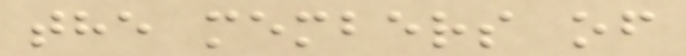the members of
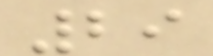29
